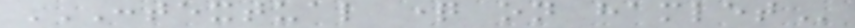CONTEXTUAL QUESTION ON HAMLET
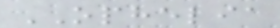OPHELIA
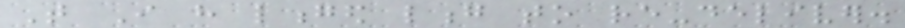That I have longed long to re-deliver.
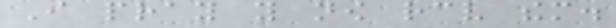I pray you now receive them.
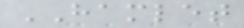HAMLET
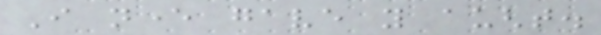I never gave you aught.
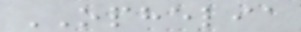OPHELIA
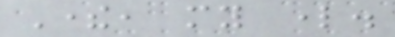There, my lord.
